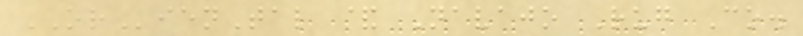ORienTal & Navajo Rug Co.
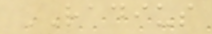RADIUS
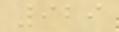929
